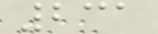231
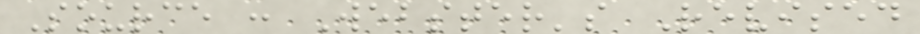Source : Webster's Revised
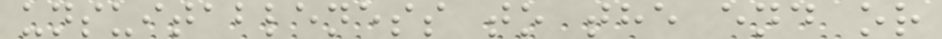unsuitableness to the end or
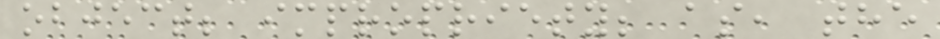object; impropriety; as, the
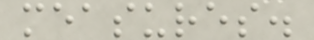measures.
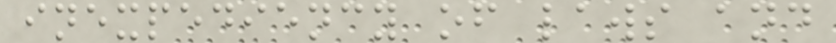inexpediency of laws and
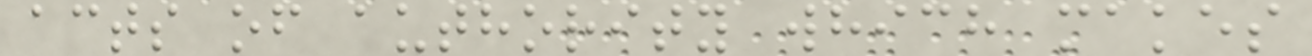acts of authority which makes
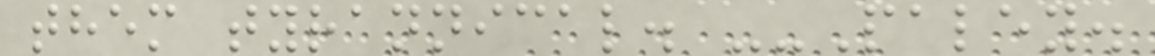them tyrannical. --Paley.
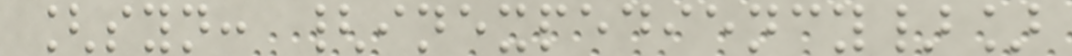[syn: {inexpediency}]
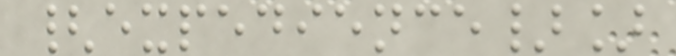{expedience}]
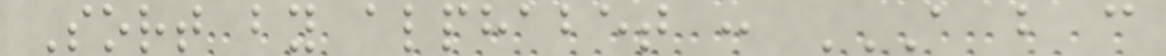Sort by alphabet : A B C
